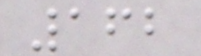162
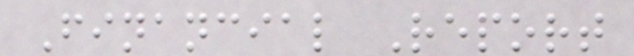Financial Report
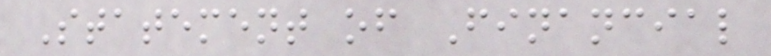Statement of Financial
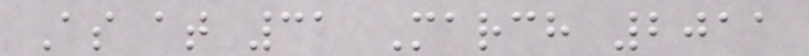As at 31 March 2011
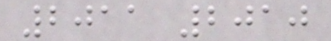2011 2010
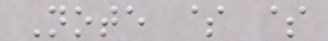Note $ $
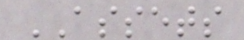ASSETS
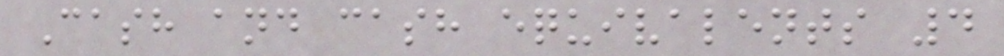Cash and cash equivalents 4
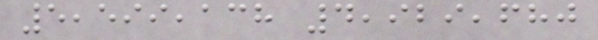5,599,138 4,929,680
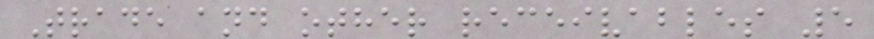Trade and other receivables 5
